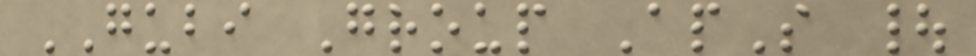GUBI Group ApS |
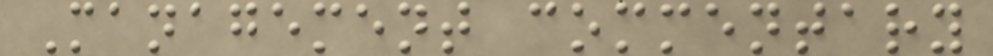Management commentary
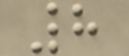8
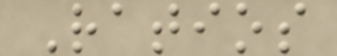Ratios
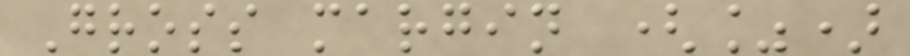Gross margin (%)
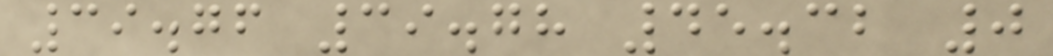39.76 39.78 45.32 0
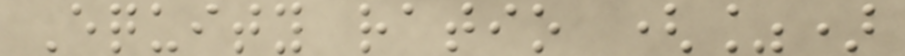Equity ratio (%)
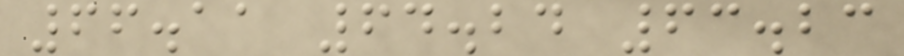66.11 64.24 63.23
